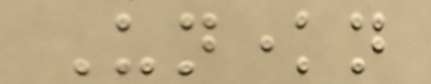Unknown
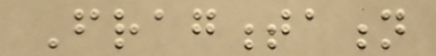Fragmentation
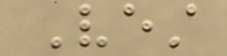Vest
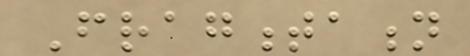Fragmentation
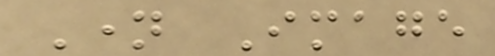Name Image
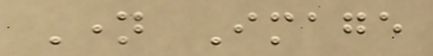Name Image
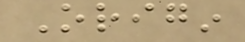Origin
